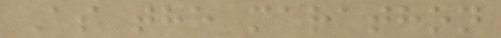As the marathon
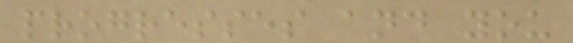progresses and you
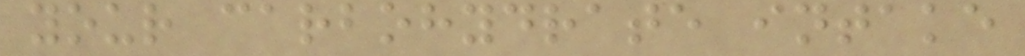your carbohydrate intake
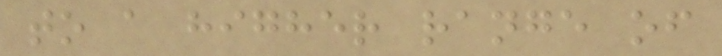to a higher range of
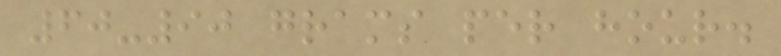60-90 grams per hour.
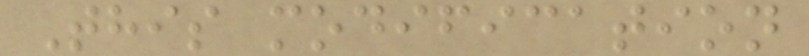This modification
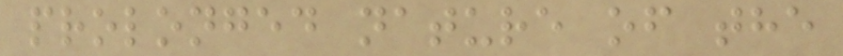prolonged nature of the
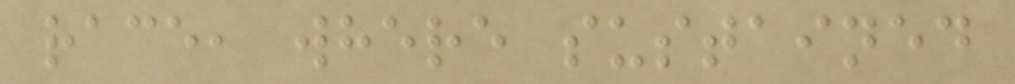race, where sustained
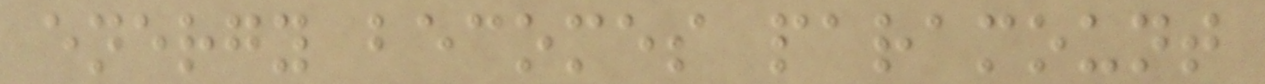energy becomes paramount
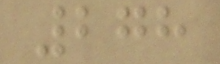278
